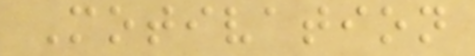Motivation
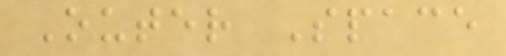Outer Space
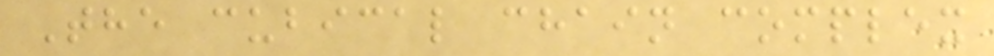The cubical chain complex
